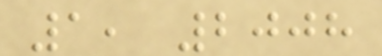1, 2008
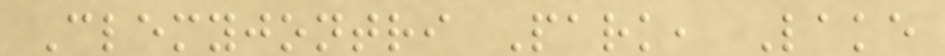Clemyjontri Park, Lake
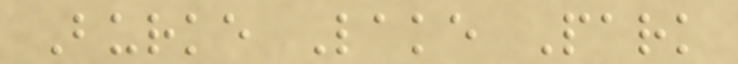Burke Lake Park
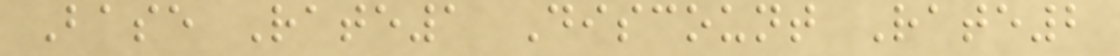Base Rate1 Discount Rate2
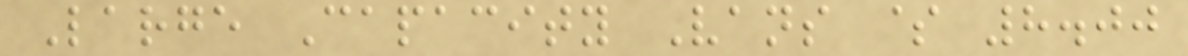Large Capacity Vans $ 8.00
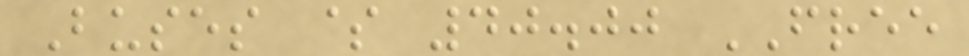Buses $ 40.00 FREE
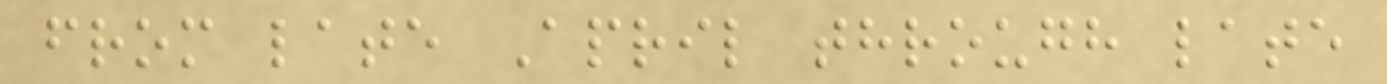from late April through late
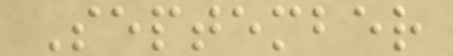September
